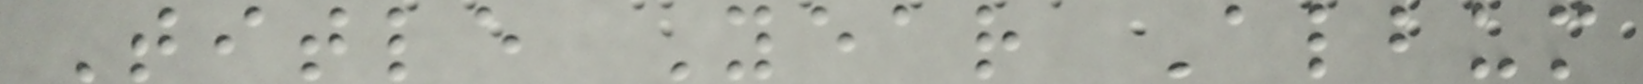Title Year Album
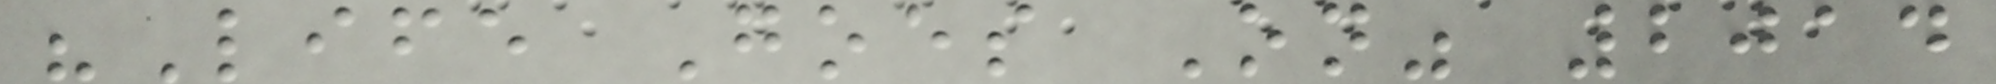"Life Goes On" 2014
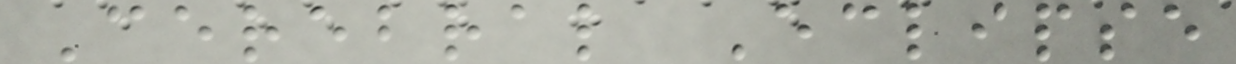Cerebral Eclipse
